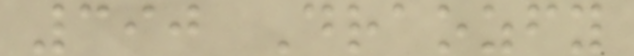390 Draozfy
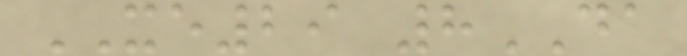XE29 8DA
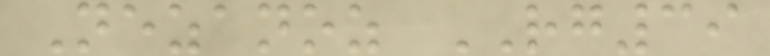Nezanoz RG39
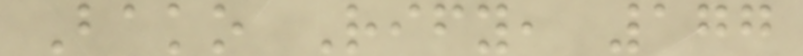Bako Rify, 177
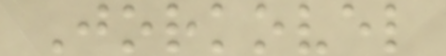Jorkovel
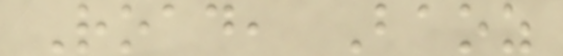Road, Baoz
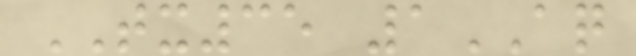TX35 1AQ
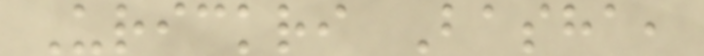Urickri Basha,
